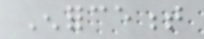Enforcement
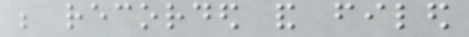be recorded and filed
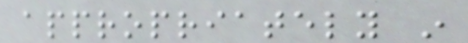appropriately in
